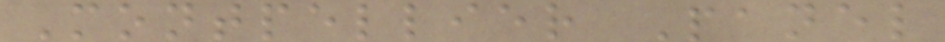Montpellier Panel
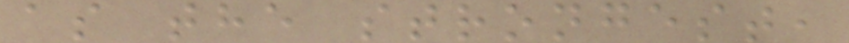as the strongest,
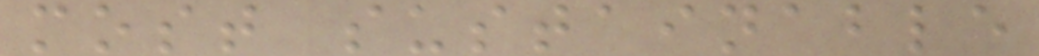most sustainable
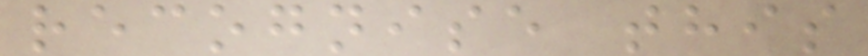recognise this
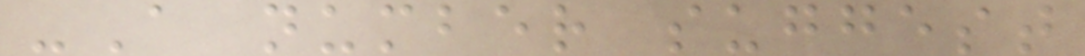-A number suggest
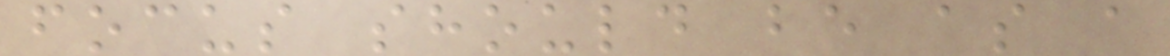focus should be as a
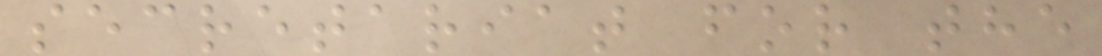secretariat for the
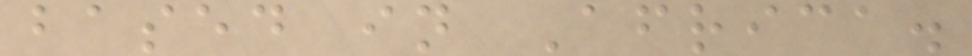based in Africa.
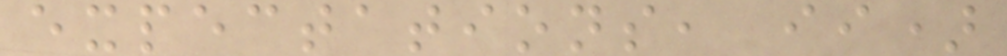expectations, ii)
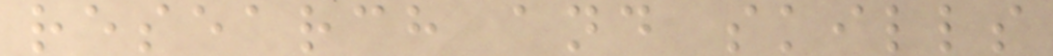research and skills
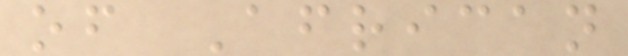of African
